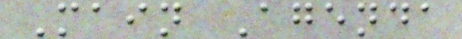Main Agenda
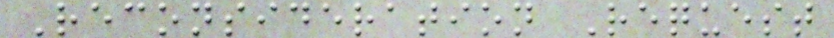Reconsideration Request
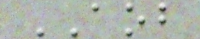AOB
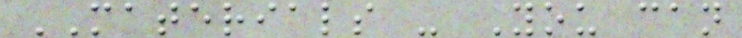MATERIALS - You can
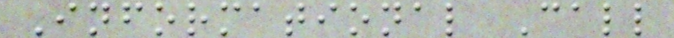Informational Call
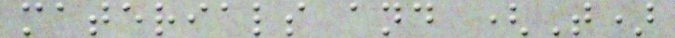materials and (T)
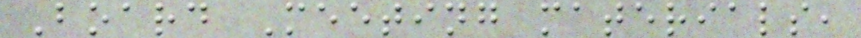Board Meeting materials,
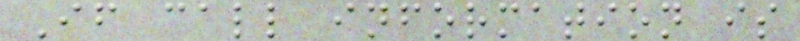If call information is
